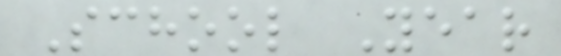School Year
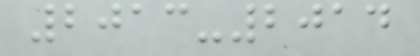2013-2014
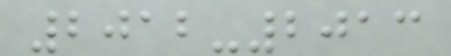2012-2013
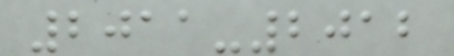2011-2012
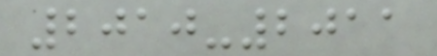2010-2011
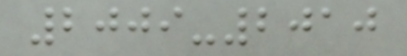2009-2010
